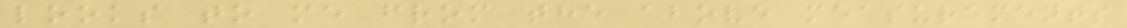looks to me from the above measurements
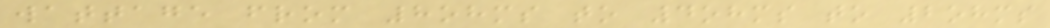wattage from 8ohms to 4ohms to 2ohms
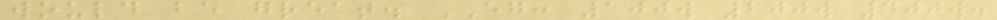would be great. EG: 100w 200w 400w.
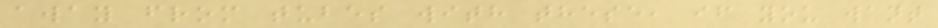away from tubes with these, if you want
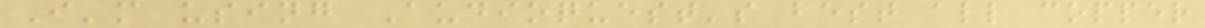I'm using Audioquest's best all copper
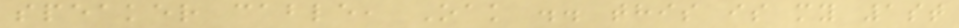speaker cable, Oak .. this is my 1st
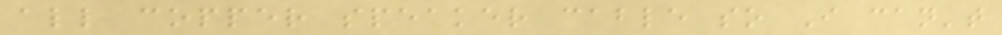all copper speaker cable so I can't
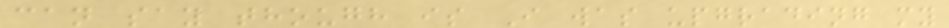can say though is I was upgrading my
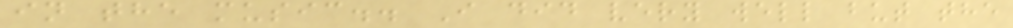in the music.. I did very well but the
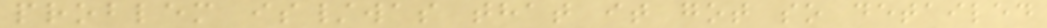problem is/was that it got so detailed
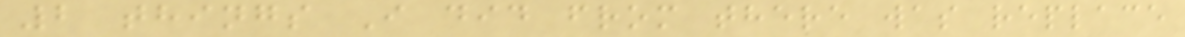2 things I did from there was replace
